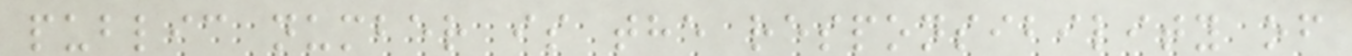public number is the responsibility of
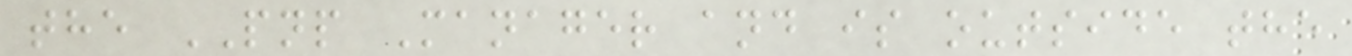the PNP Manager and is outside the
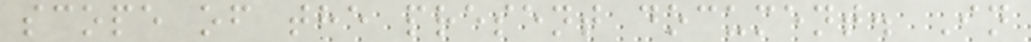scope of the present document. In
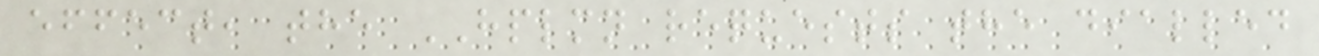effect, the HPLMN requests the dialled
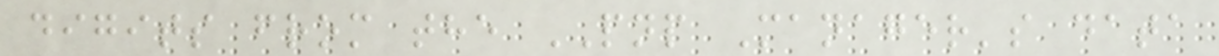digits from the PNP Manager's data
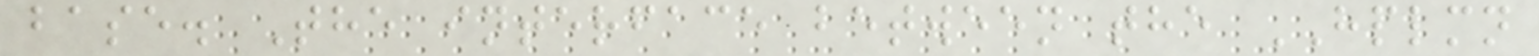base. The interface between the HPLMN
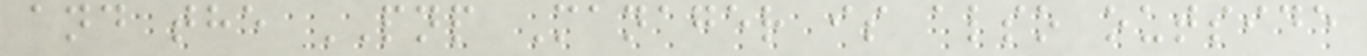and the PNP Manager is also outside
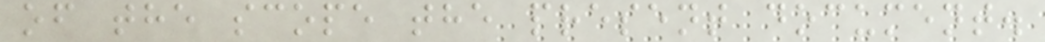of the scope the present document.
